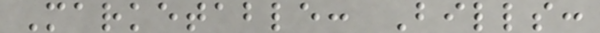Marketable: Bills:
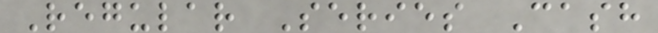Regular Series Cash
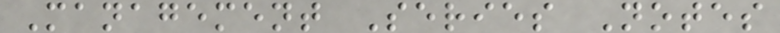Management Series Notes
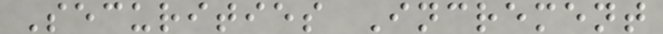Securities Increment
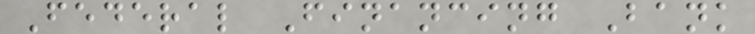Federal Financing Bank
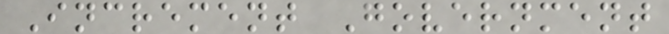Increment Government
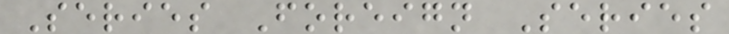Series Foreign Series
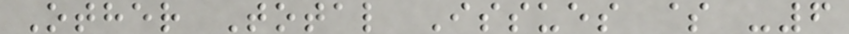Other Total Issues $ -6
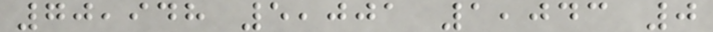70,948 5,001 1,043 0
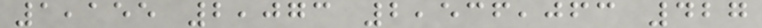1,155 2,073 2,536,063 427
